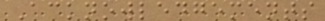Acknowledgements
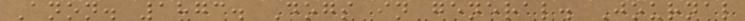Anon. 1873. Dogs in general. Journal
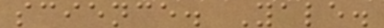science. Yale.
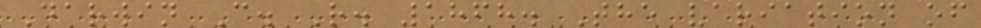Darwin C. R. 1868. The variation of
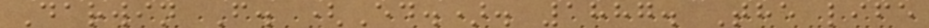Darwin F. (Ed.). 1887. The life
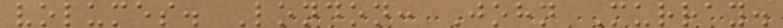volumes. London: John Murray.
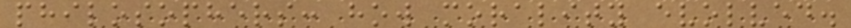philosophers: how morality evolved.
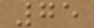75
